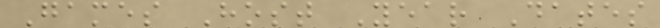Games Host Year Dates
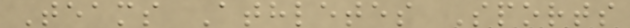Teams Athletes Sports
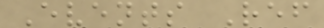Events Ref
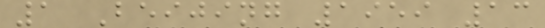1 Beijing 1959 13
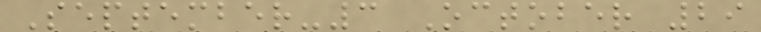September-3 October 29
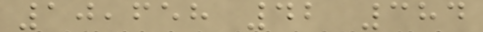10,658 42 384
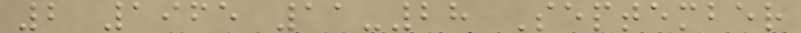2 1965 11-28 September
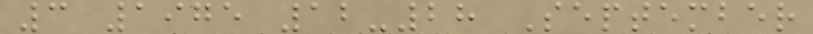3 1975 12-28 September
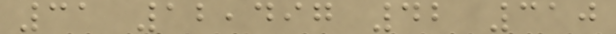31 12,497 42 310
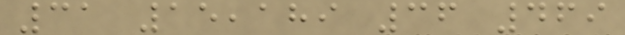31 15,189 36 469
